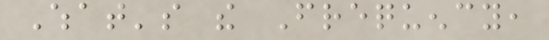What's the Frequency,
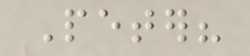Peter?
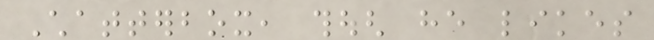Chatterbox, though he likes
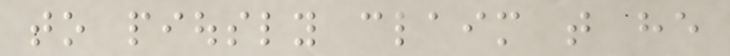to piously claim that he
